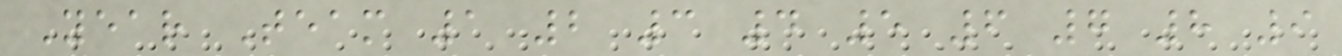Year Team 1 2 3 4 5 6 7 8 9
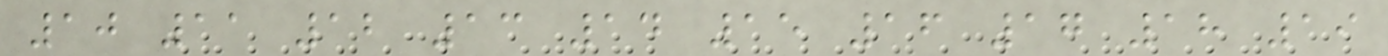10 11 12 13 14 15 16 17 18 19
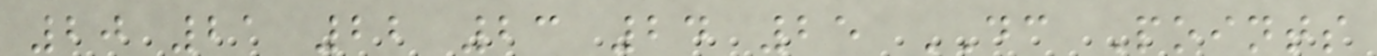20 21 22 23 24 25 DC Points
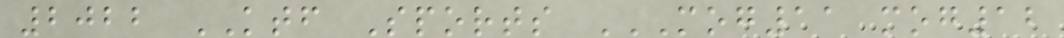2022 KTF Sports MOG11 MOG12
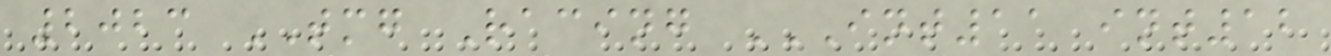2023 TMG Racing INT11 INT12
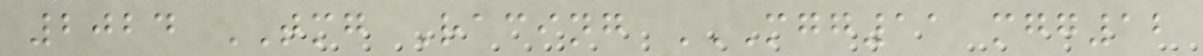2024 TMG Racing MGG11 MGG12
